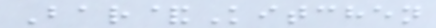Bar&Kitchen
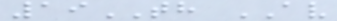19TH AV
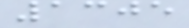1305
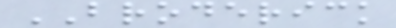BRODERICK
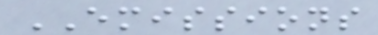EMISSIONS
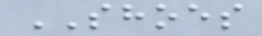SHOES
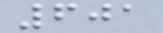601
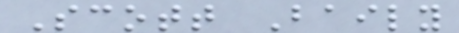Scott Baily
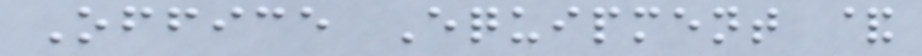Office Equipment &
